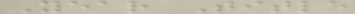Year Title
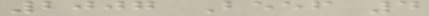2007 Beef 4
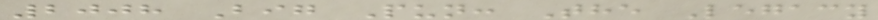2008 Big Pun: The Legacy
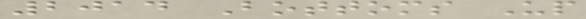2014 Bottoms Up
